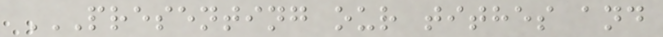PRESENTING OUR TITHES AND
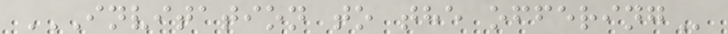INVITATION TO THE OFFERING
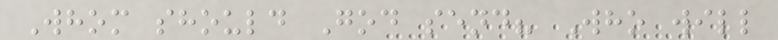Whom should God send? Who will
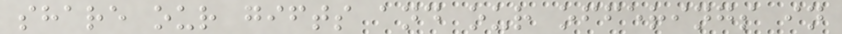share our gifts and our offerings in
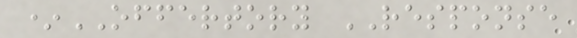*OFFERTORY RESPONSE
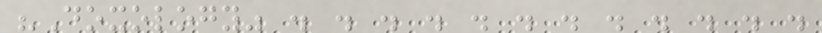"Doxology" . . . . . . . . . . . .
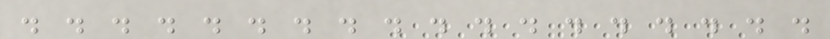. . . . . . . . . . . . . . . . . .
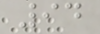94
